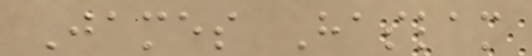James Haslam
